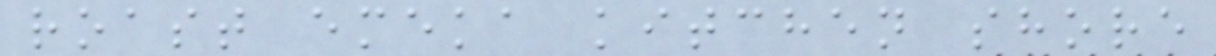roast emeka kitchen shore
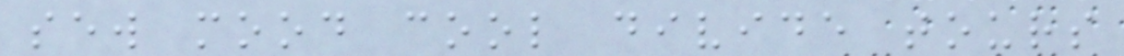sew mood cool divide tours
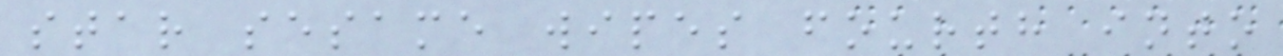star sesame wipes fourth into
